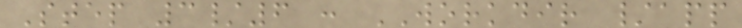Step 3/6 : WORKDIR /app
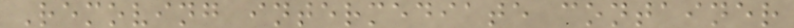Removing intermediate container
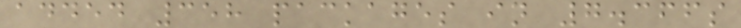added 358 packages in 7.366s
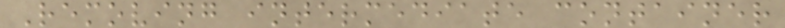Removing intermediate container
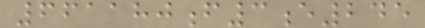661180f3e245
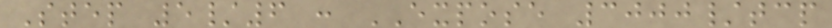Step 5/6 : EXPOSE 3000/tcp
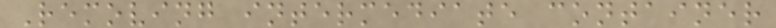Removing intermediate container
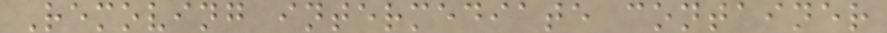Removing intermediate container
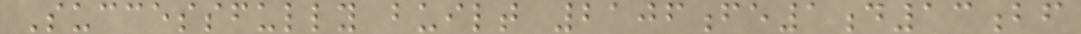Successfully built 2106fe1d13bf
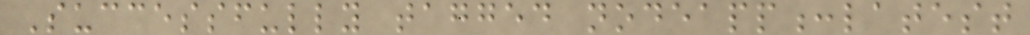Successfully tagged nodeapp:latest
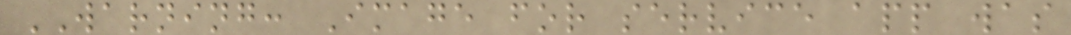WARNING: Image for service app was
